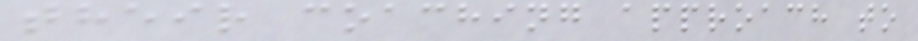their coaching approach to
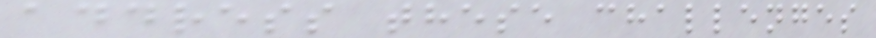address these challenges
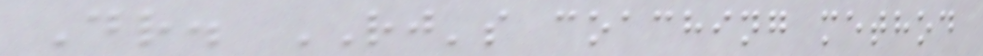Dr. RJ's coaching method
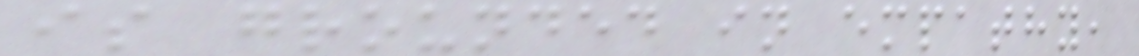is grounded in empathy,
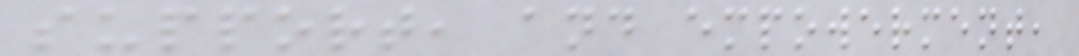support, and empowerment,
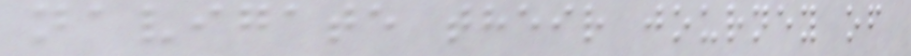navigate their journey of
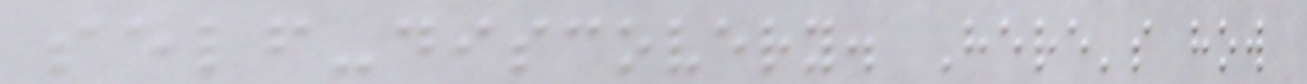self-discovery. Here's how
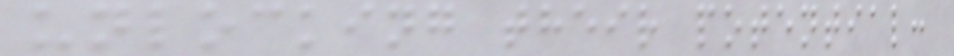unlocking their potential:
